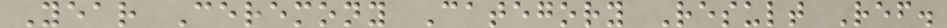Year Ceremony Category Result Ref.
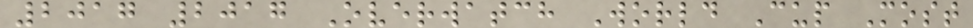2017 2017 Overwatch World Cup Most
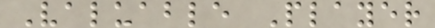Valuable Player
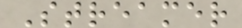Streamer
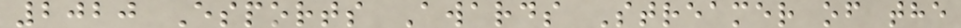2020 Esports Awards Streamer of the
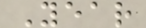Year
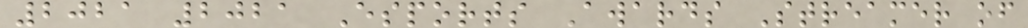2021 2021 Esports Awards Streamer of
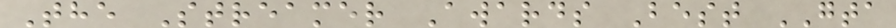The Streamer Awards Best GTA
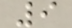9
